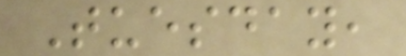Tuesday,
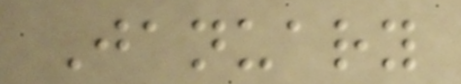January
